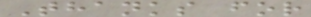Thanks for
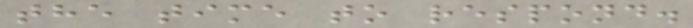the time to respond.
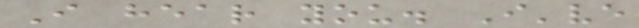I hear you. I've
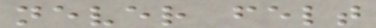never felt
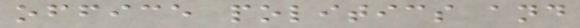office politics and
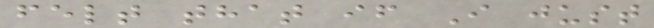felt that if I just
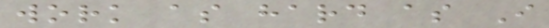work as hard as I
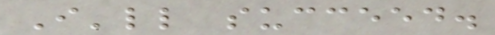I'll succeed.
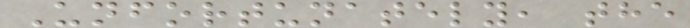Unfortunately, the
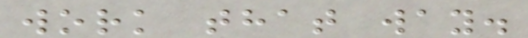work that way.
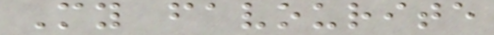My favourite
